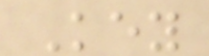Key
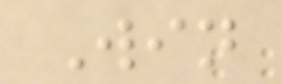Win
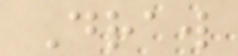Draw
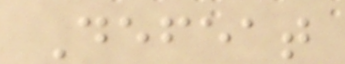Defeat
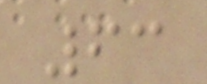63
